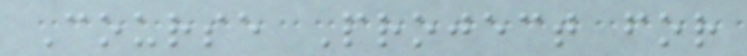Course Project for
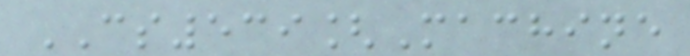CS539[Machine
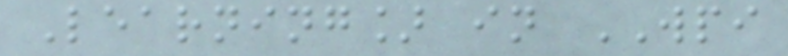Learning] in WPI
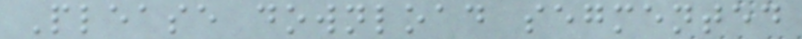Please download segmented
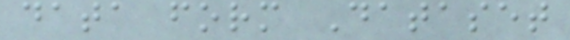data form Dataset
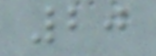20
